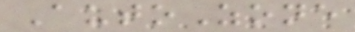AutoZone
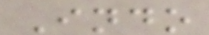Indo
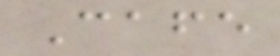Cafe
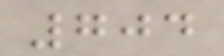704
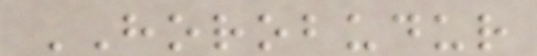HOROBUDUR
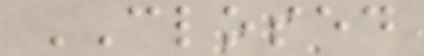CLOSED
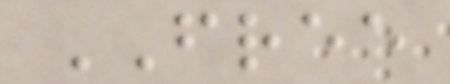FREE
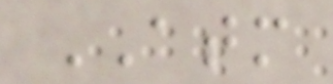ATM
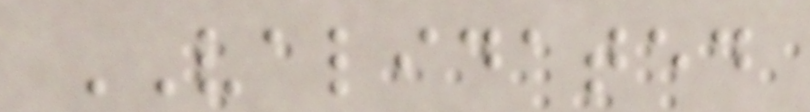VALIDATED
